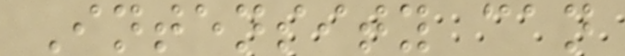Intensity can
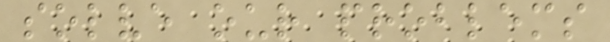solve our problems
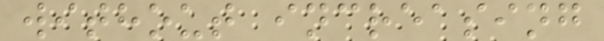without increasing
